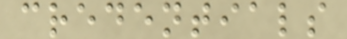credentials
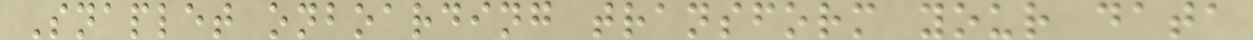Snaplet onboarding transform your data
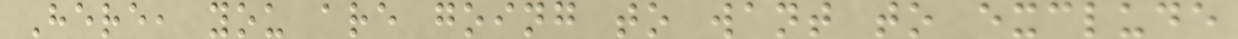Here, you are going to want to exclude
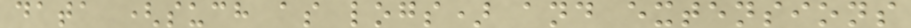data (such as logs) and extensions
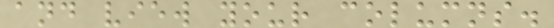and view your columns.
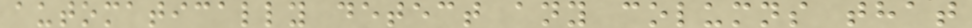automatically detect any columns that
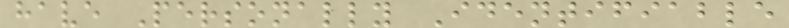have Personally Identifiable
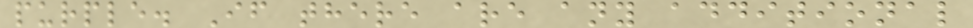purple. If there are any additional
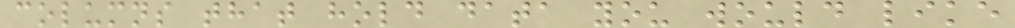columns that hold data you would like
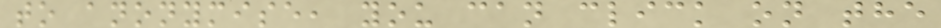to anonymise, you can click on the
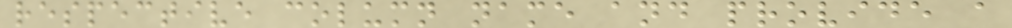respective column name and provide a
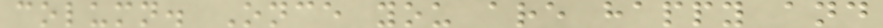column. Once you are happy and
